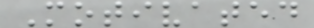Motivated
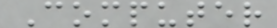Computer
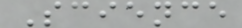Science
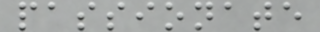passionate
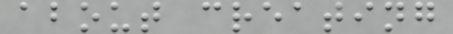about creating
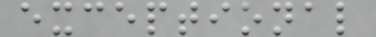exceptional
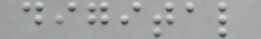digital
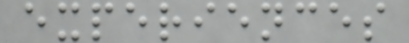experiences
